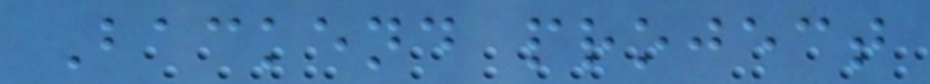Backend project
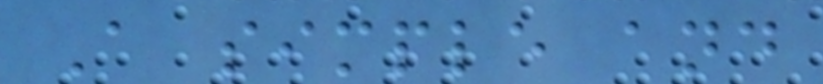A simple and
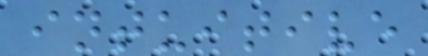intuitive
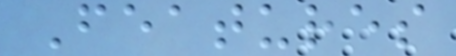Features
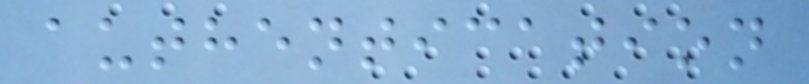authentication
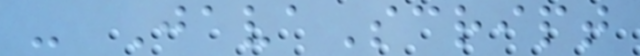- JavaScript
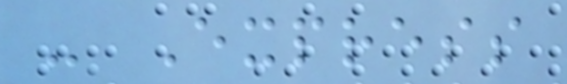- Express
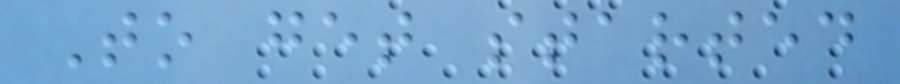To get started
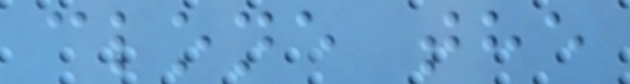clone the
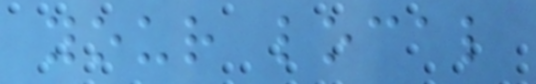your local
